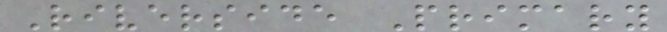Riverside Primary
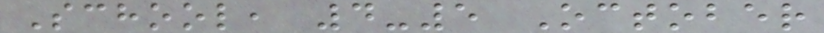School, 4-5 October
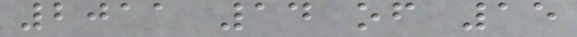2011 14 of 15
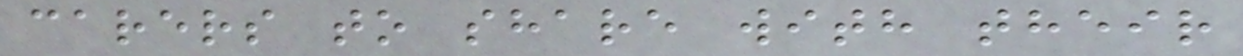carers to share with their
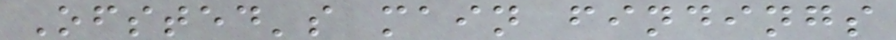Ofsted's main findings
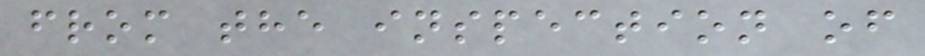from the inspection of
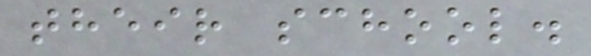their school.
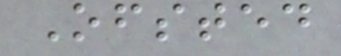Ofsted
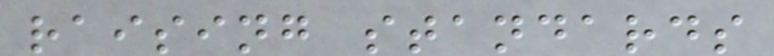raising standards
